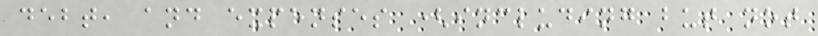debt, and expenses (including but not
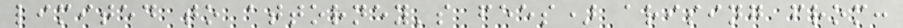limited to attorney's fees) arising from:
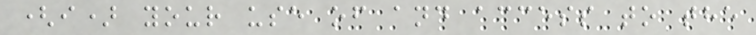(i) your use of and access to the
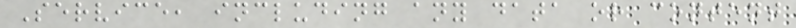Service, including any data or content
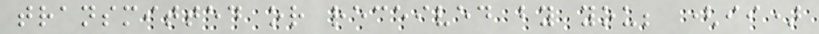transmitted or received by you; (ii)
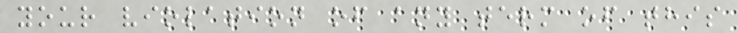your violation of any term of this
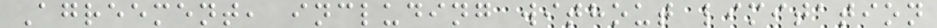Agreement, including without limitation
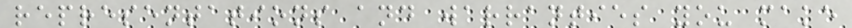representations and warranties you make
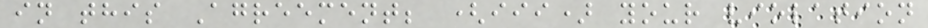in this Agreement; (iii) your violation
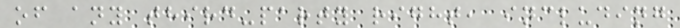of any third-party right, including
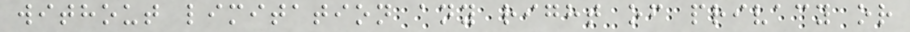without limitation any right of privacy or
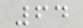64
